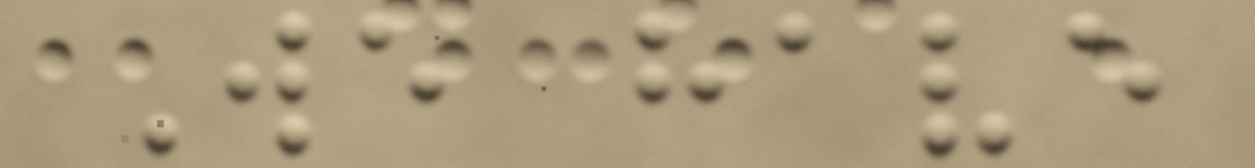We have
